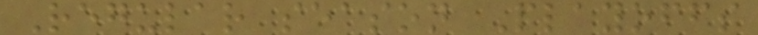Regular season Playoffs
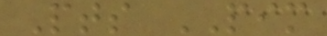Pts PIM
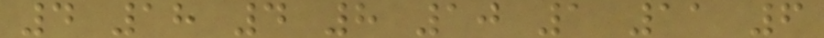4 18 4 8 10 1 11 6
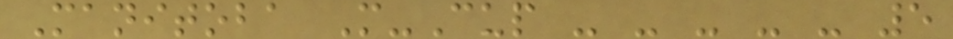Manitoba M-Cup - - - - - 5
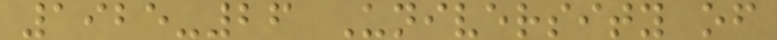1925-26 University of
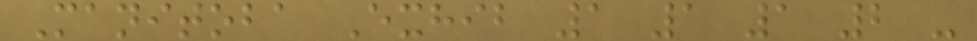Manitoba Exhib 1 1 1 2 -
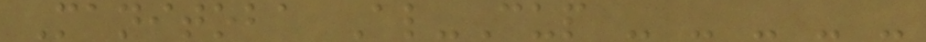Manitoba Al-Cup - - - - -
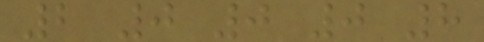2 0 0 0 8
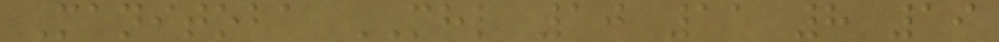Manitoba MHL 10 11 8 19
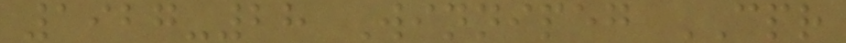1927-28 Winnipeg CPR
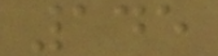145
